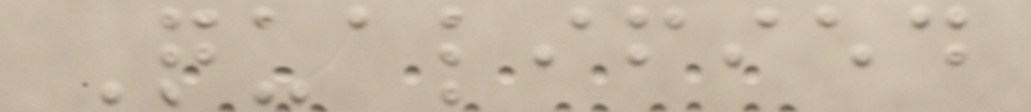Qualified
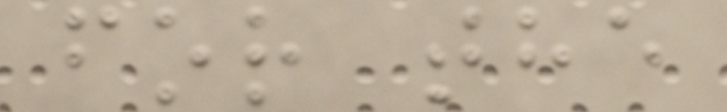for the
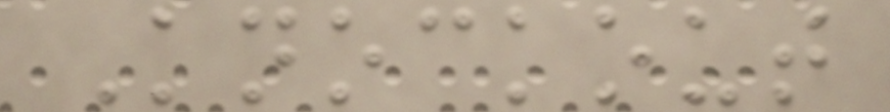Knockout
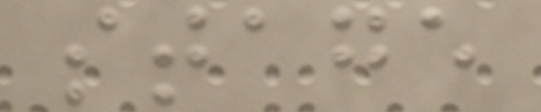stage
